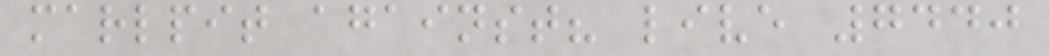marlpit against? live 7440
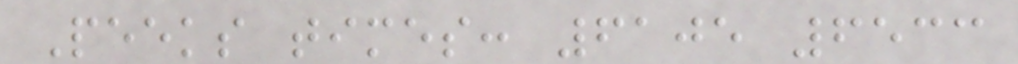Peeks times: 6105 6533
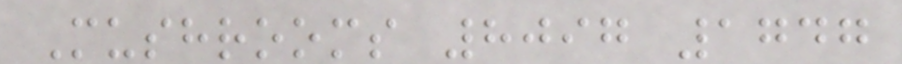Mushrooms 8097 1747
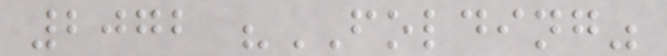2072 "FOLDING"
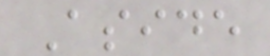Aside
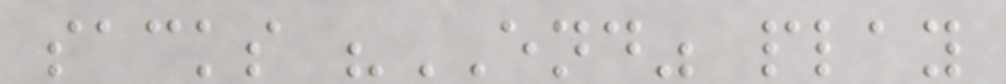sacks "END" play
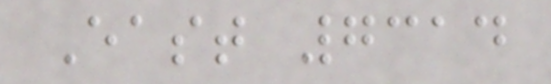East 7314
